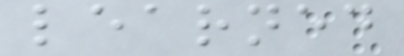learned
